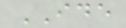IDE
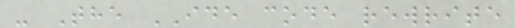- The IDE code rewrite
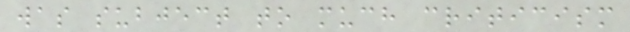was subject to much criticism
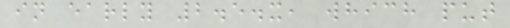in early 2.5.x, which put
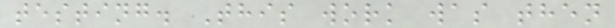testing. This work was then
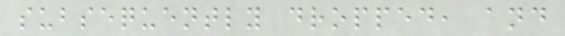subsequently dropped, and
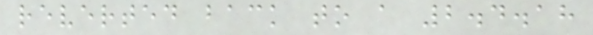reverted back to a 2.4.18
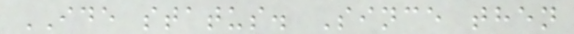IDE status. Since then
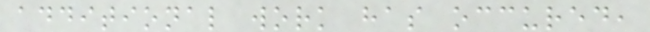additional work has occured,
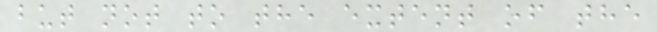but not to the extent of the
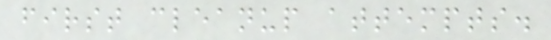first cleanup attempts.
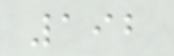192
